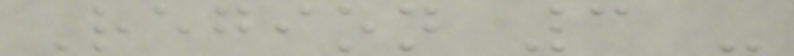Region 3 -
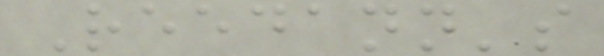Reedann's
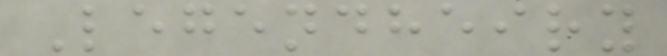Legendheiry
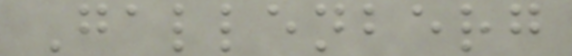Gallenberg
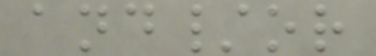and/or
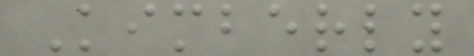Kimberly
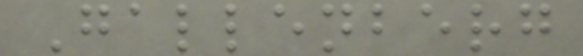Gallenberg
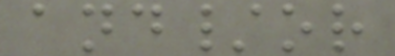and/or
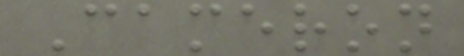Cameron
